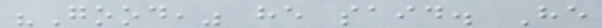"Good," he said. He
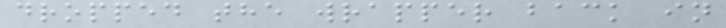dropped the wrapper back in
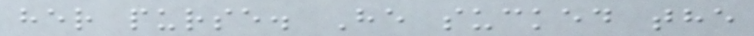her purse. He sucked the
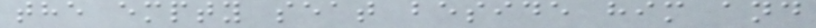the empty seat beside him and
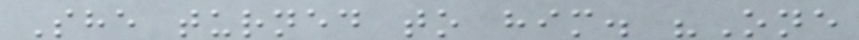She turned to him. "One
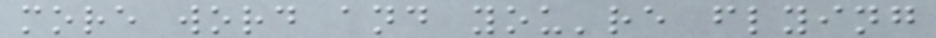more word and you're flying
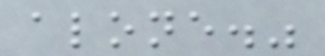alone."
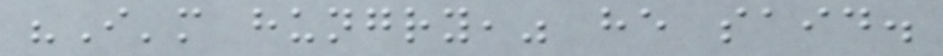"I'm hungry," he said.
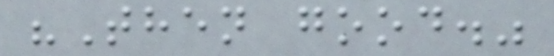"Then good."
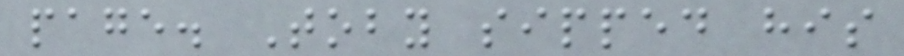page. Toby sipped his
